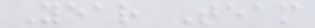Year Team
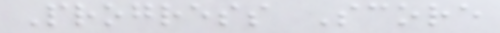Progress Score
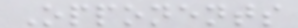Opponents
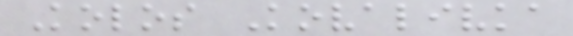Kolos Kovalivka
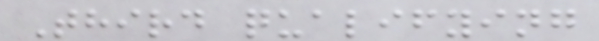Third qualifying
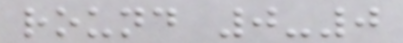round 0-0
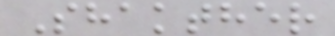Shakther
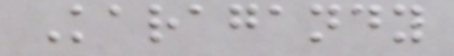Karagandy
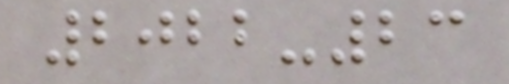2022-23
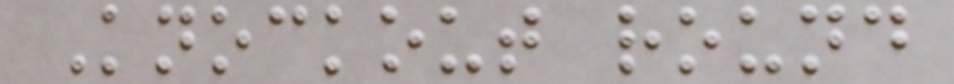Knockout round
